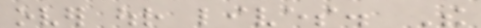over our lives. The
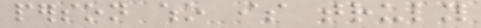person who is truly
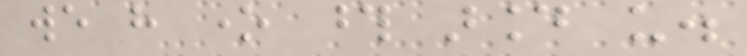we have one those around us.
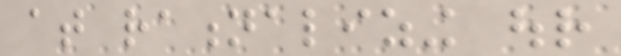at rationalizing our
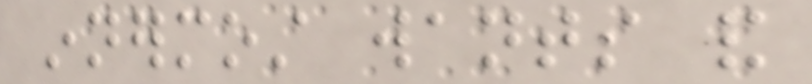innermost wants and
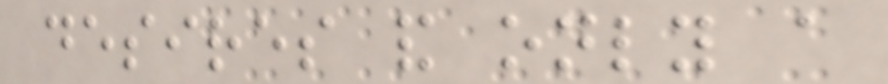desires and only a
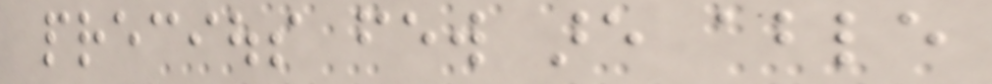precious few are able
